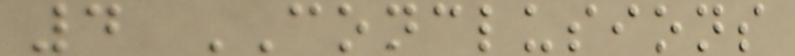4 CONCLUSIONS
